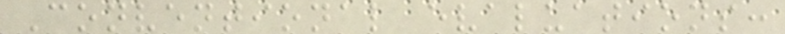Conventional evaluations:
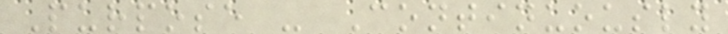Purpose - Continuously
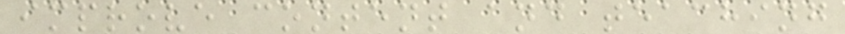improve content and teaching
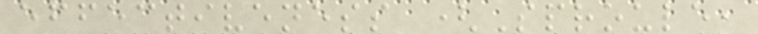effectiveness (Sproule,
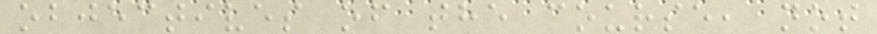objectives of the course, not
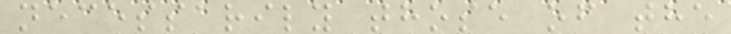necessarily those of the
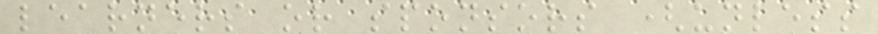learners or sponsors (unless
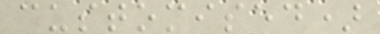customised)
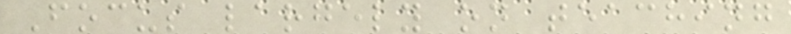Focus largely on teaching
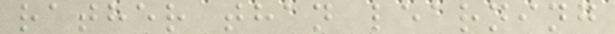rather than learning
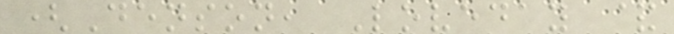(Denson, Loveday &
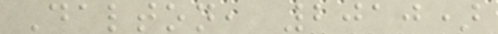Dalton, 2010)
